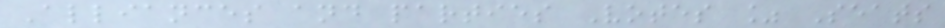Alliances and parties Votes % Seats
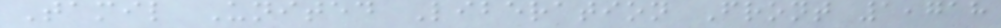Tamil United Liberation Front 1,718
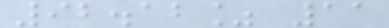92.12% 11
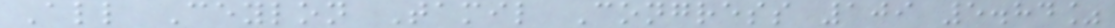All Ceylon Tamil Congress 109 5.84%
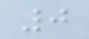0
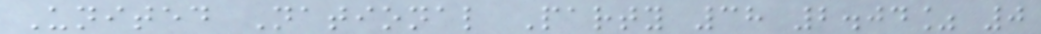United National Party 38 2.04% 0
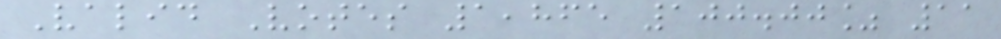Valid Votes 1,865 100.00% 11
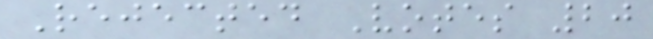Rejected Votes 20
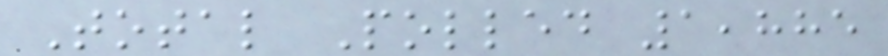Total Polled 1,885
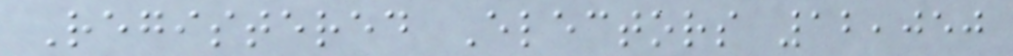Registered Electors 12,050
